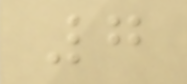7
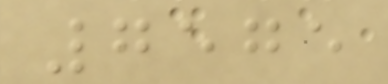7575
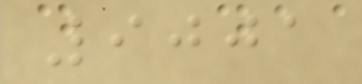9001
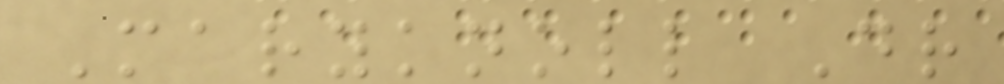Maryknoll Dr
